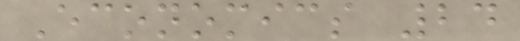Economics 24
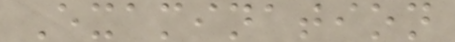Examination
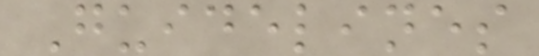Guidelines
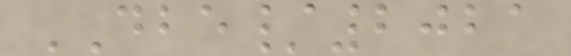DBE/2021
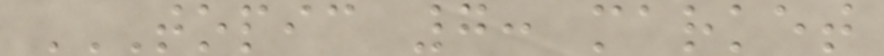TOPIC 7: MARKET
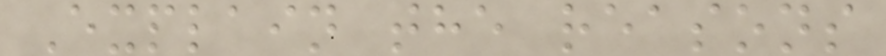Explain the reasons
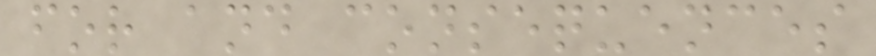for and consequences
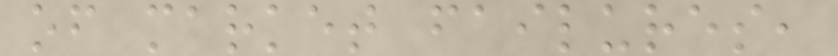of market failures,
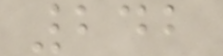242
